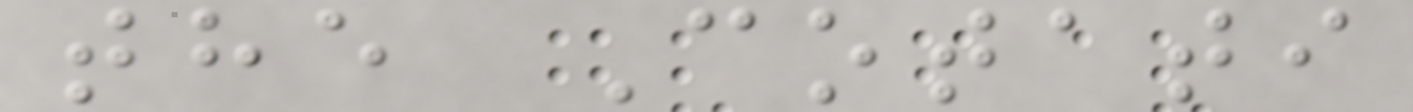the Cotati
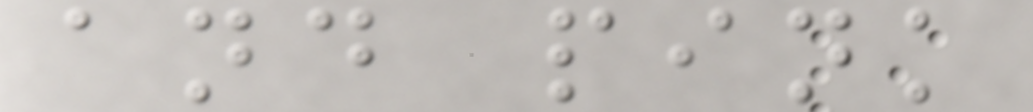and pink
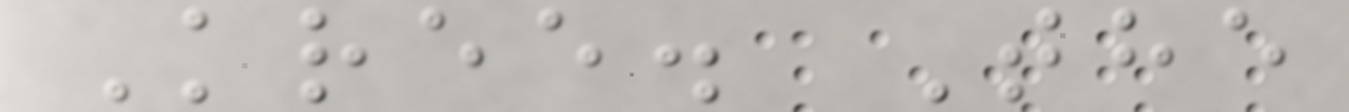Kree. The
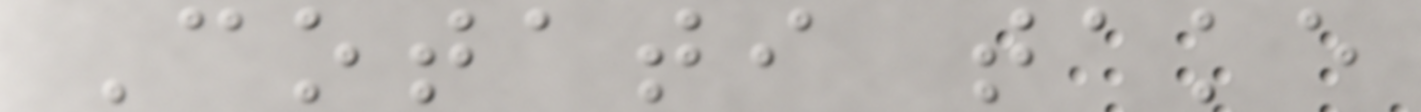Cotati take
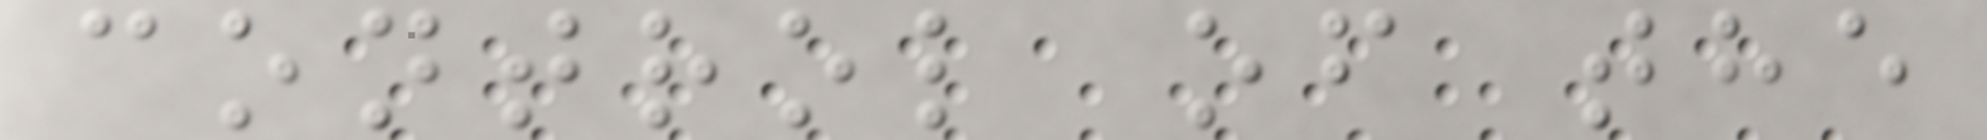control of the
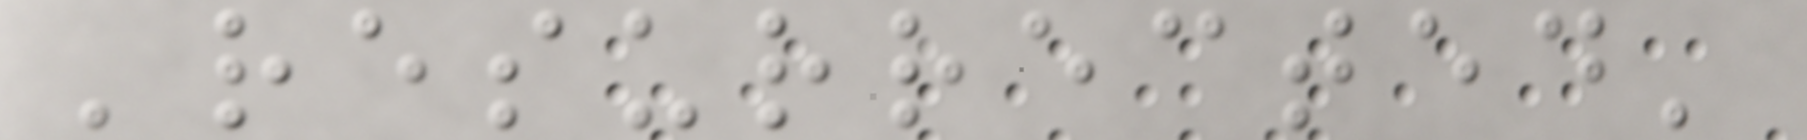'resurrected'
